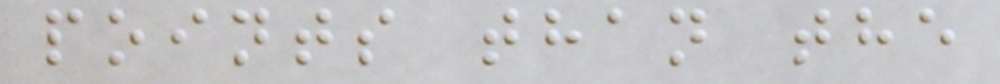points than the
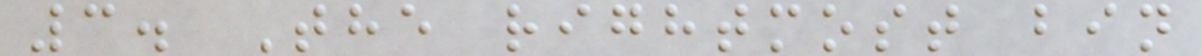3. The rightmost bin
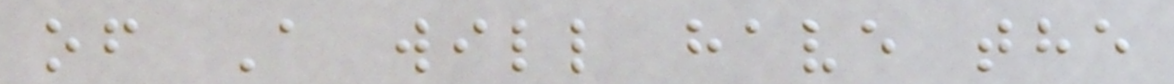of A will have the
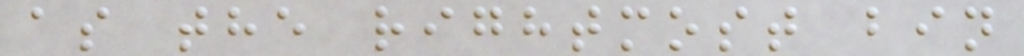as the rightmost bin
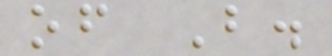of B.
